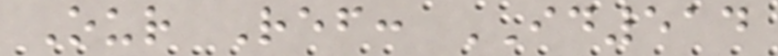Our Ref: ID514
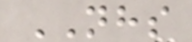NHS
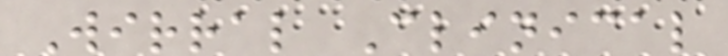Wirral Clinical
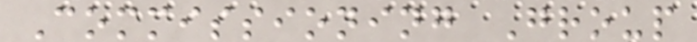Commissioning Group
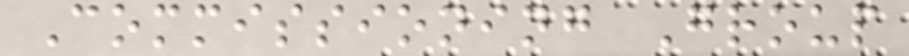Commissioning Group
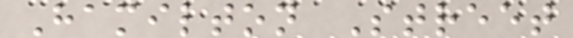Hamilton Street
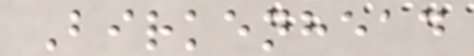Birkenhead
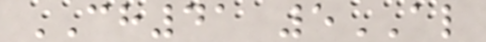CH41 5AL
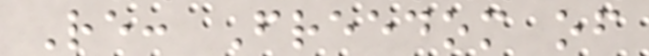Re: Freedom of
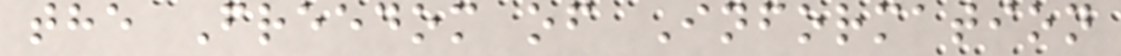the Freedom of Information
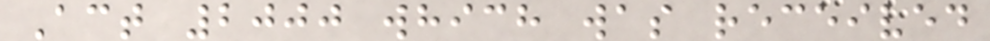Act 2000 which was received
